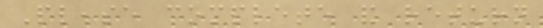Please complete and return
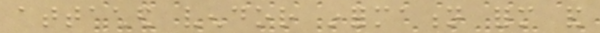attached vendor information form and
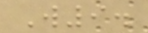W9.
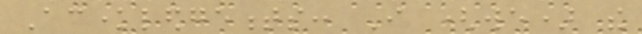Acknowledgements: I (we) the
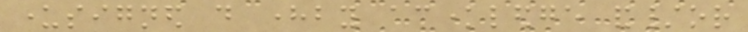undersigned do hereby acknowledge and/or
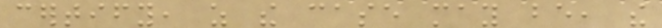certify, as the case may be, the
